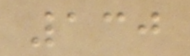130
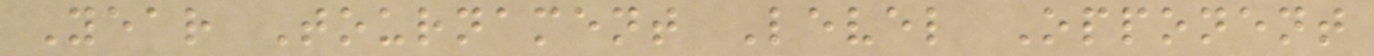Year Tournament Level Opponent
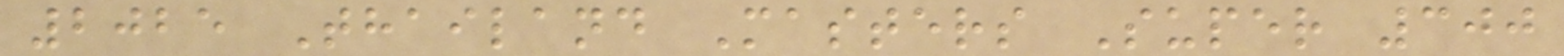2025 Thailand Masters Super 300
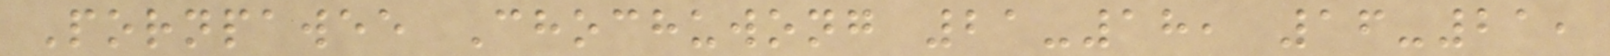Pornpawee Chochuwong 21-18, 16-21,
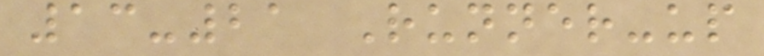13-21 Runner-up
